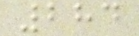284
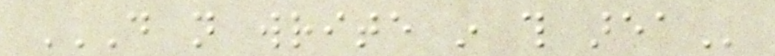DO NOT WRITE IN THIS AREA
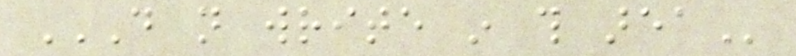DO NOT WRITE IN THIS AREA
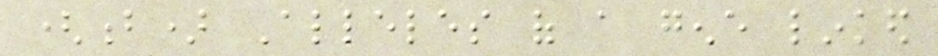(b) Alleles of a gene linked
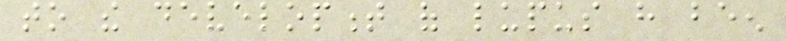to the development of lupus have been
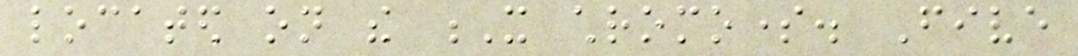located on the X chromosome. Five
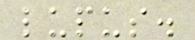lupus.
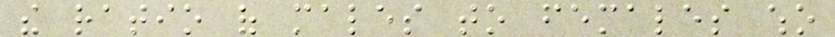the ratio of males to females who
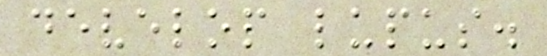develop lupus.
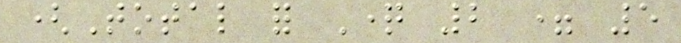(Total for Question 2 = 5
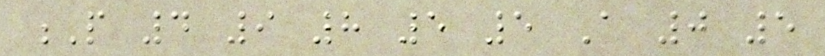P 4 9 8 5 5 A 0 5
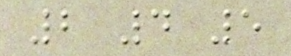2 4 5
